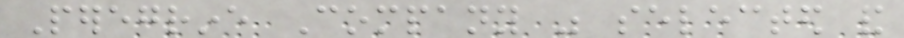Peregrine Company was selected and
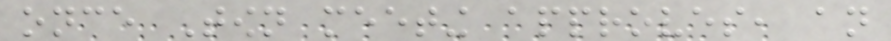once Town meeting approves, an
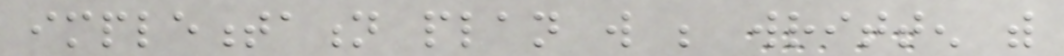implementation plan will be written with
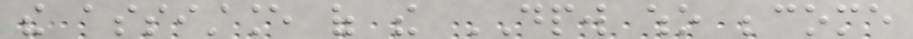the assistance of the DPW who become
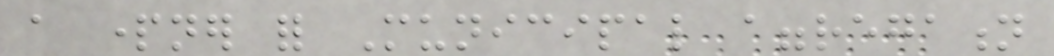a partner for Municipal aggregation
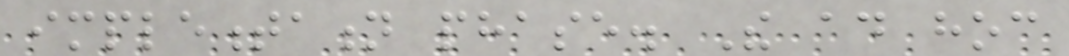implementation phase. The ad hoc
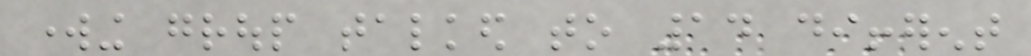working group talked to 14 different
